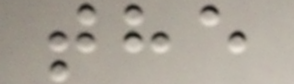the
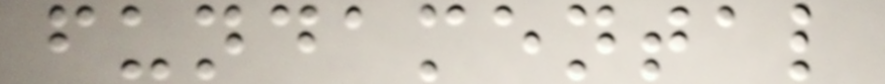fundamental
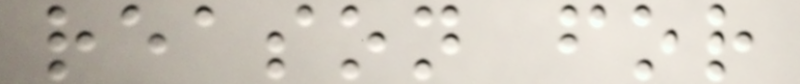reason for
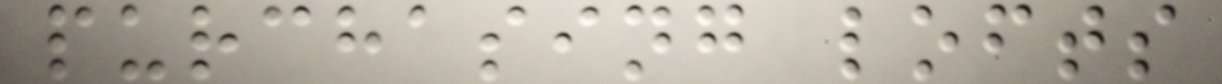purchasing lofts
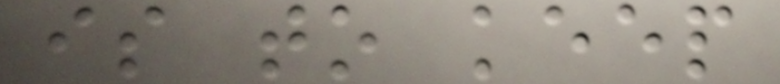is to keep
